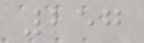257
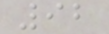92
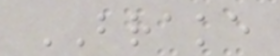BRAKE
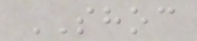SHOC
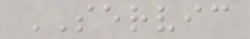SERVIC
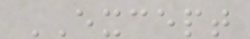EXCEPT
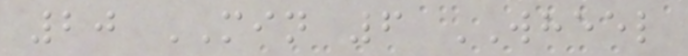20 MIN 6 WHEEL
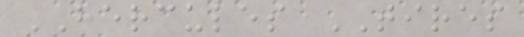HERCULES TIRES
